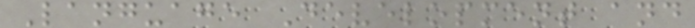Language Development and
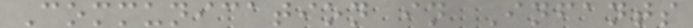Communication in Infants
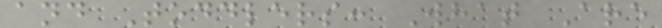and Toddlers: What Are
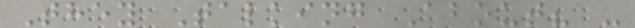They Talking About? -
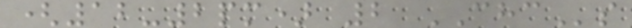(12-2pm) 2 CHCs
